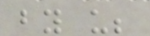by us;
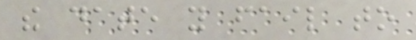the date you fail to
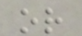or
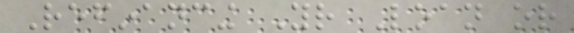Refinancing Your Loan or
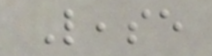Lease
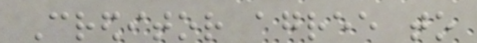Creditor agree to
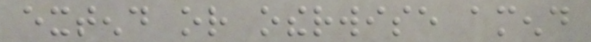extend or otherwise amend
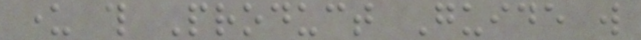under this Product Guide will
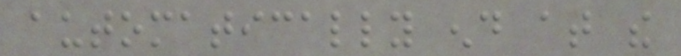automatically end at the
